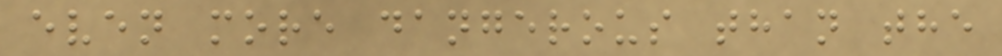even more dangerous than the
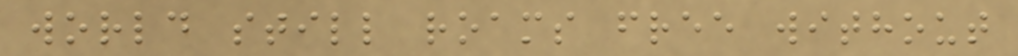world still roams free without
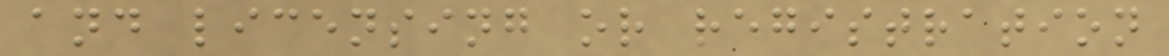and licensing or registration
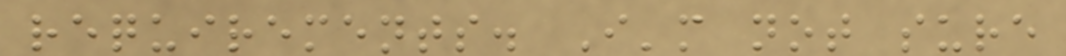requirements. I'm not sure
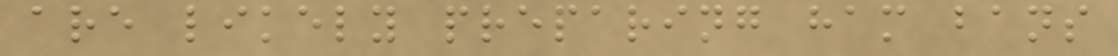are likely preparing ham bans
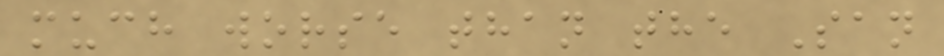much worse than the San
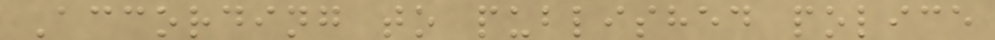According to published police
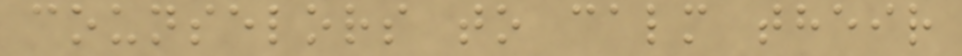counselors to calm their
